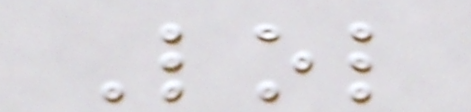Lol
